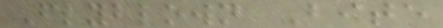Flyblown Bite
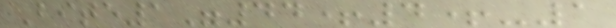Bite1"44+4+-1
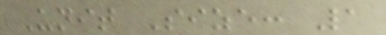Unit Size: 1
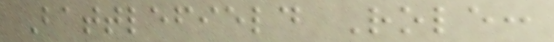Battlefield Role:
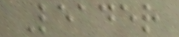Leader
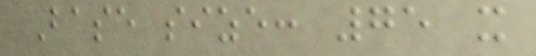Base size: 75 x
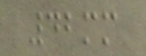42mm
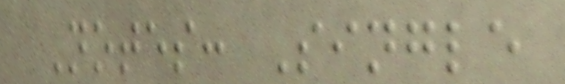Notes: Single
